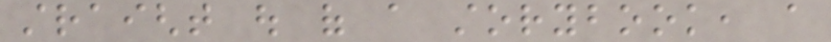straight out of a storybook, a
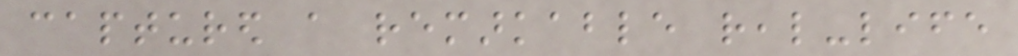captured a remarkable real-life
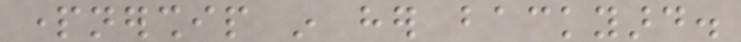partnership in her backyard.
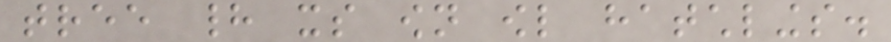tree had its own owl hatchlings.
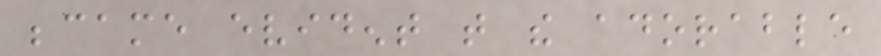became evident that the adorable
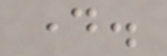day.
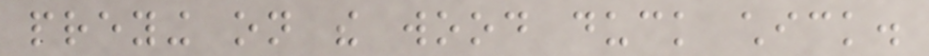preying on the wood duck chick.
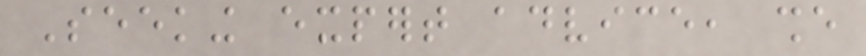Seeking expert advice, she
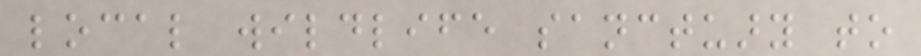local wildlife sanctuary to
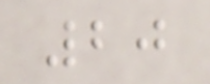20
